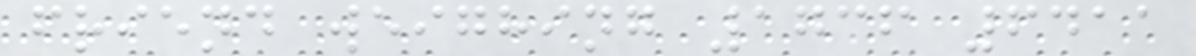friend weighing 1736 6411
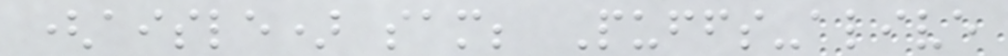(aisle) sam; Puffs-alive
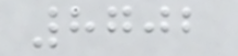8702
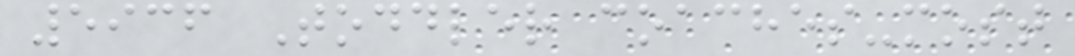5936 Toddler coaches-most
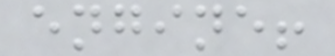engine!
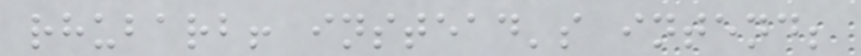rhubarb! instead's intend;
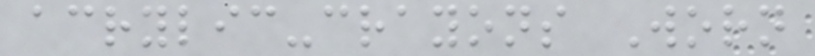acrylic-crayons Worn
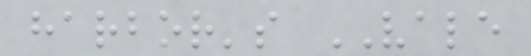harbor's VALE
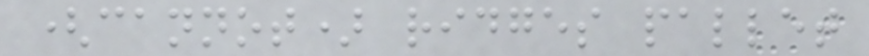(cannot) ridges pallet
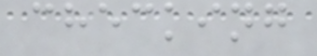checking
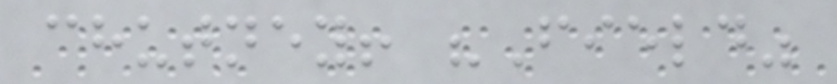chutney! "Field"
